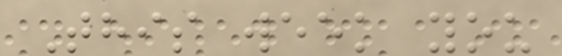This week you
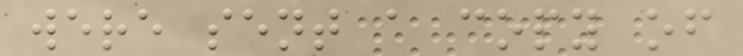were sent a copy of
